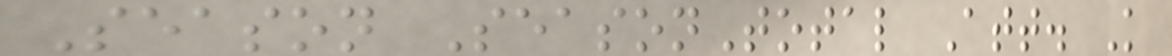Season SeasonTotal Att. K
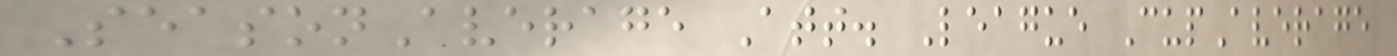SeasonAverage Att. League CupAverage
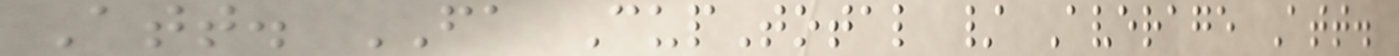Att. FA CupTotal / Average Att.
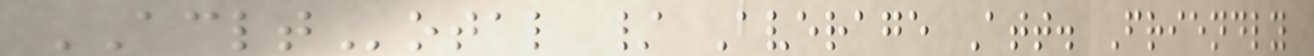ACLTotal / Average Att. Friendly
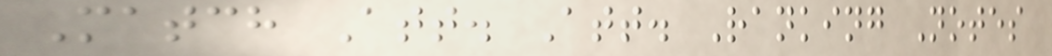Match Att. Att. Ranking Notes
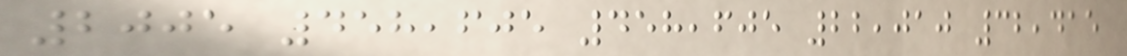2005 458,605 458,605 22,010 32,415
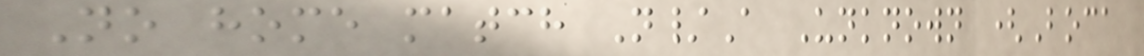No home match N/A Unknown (Boca
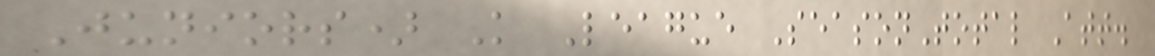Juniors) K League SeasonTotal Att.
